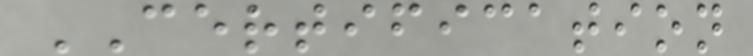CERTIFICATION
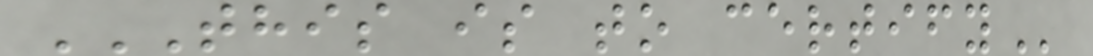THIS IS TO CERTIFY
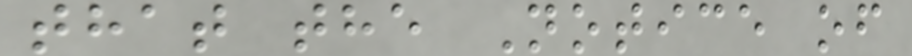that the Notice of
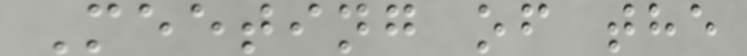Meeting of the
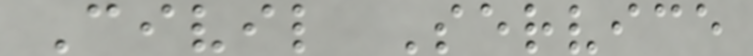Civil Service
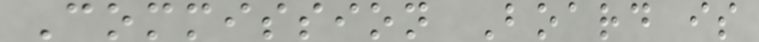Commission Board is
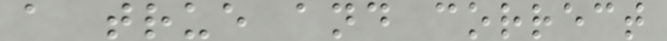a true and correct
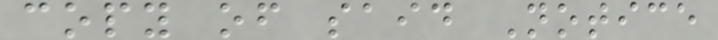copy of said Notice
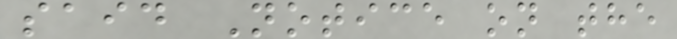said Notice on the
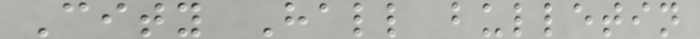City Hall bulletin
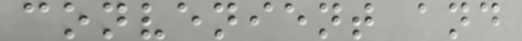convenient and
